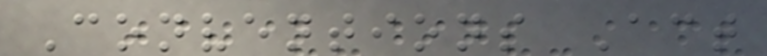Conventions Act
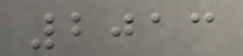2013
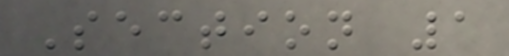Section 1
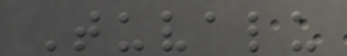Tuvalu
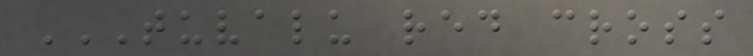TUVALU RED CROSS
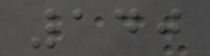140
